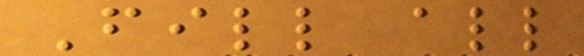Fill all
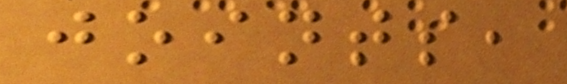joints,
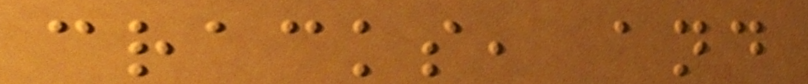cracks, and
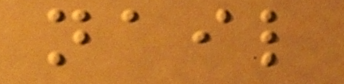nail
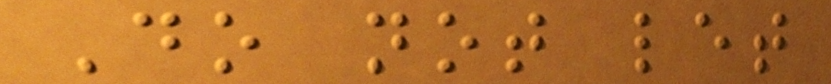Do not let
